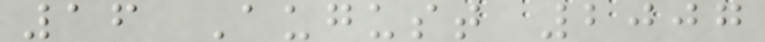16 August 2007
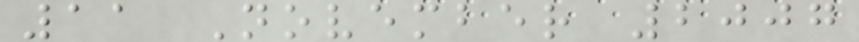11 November 2007
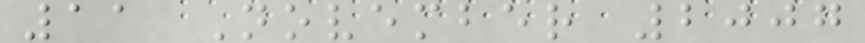11 November 2007
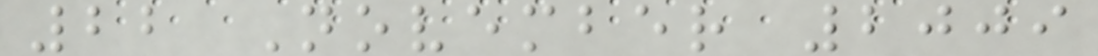22 November 2009
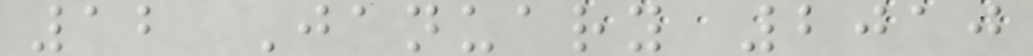12 January 2010
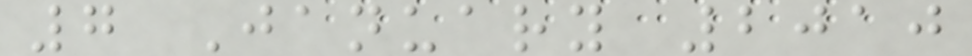7 January 2010
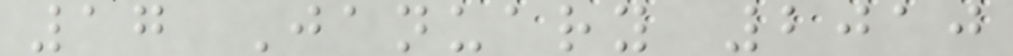17 January 2010
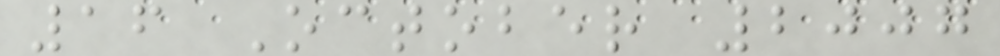16 October 2007
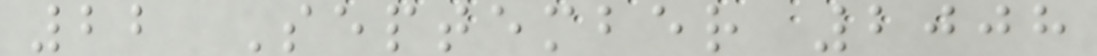22 September 2008
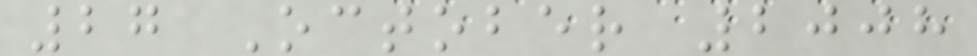27 October 2008
